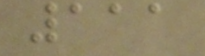111
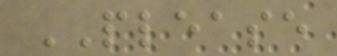PLEASE
